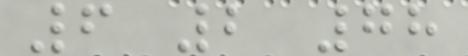6 2 78
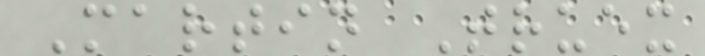Martin Truex
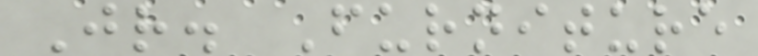Jr. Furniture
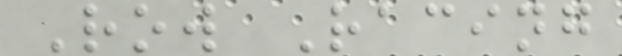Row Racing
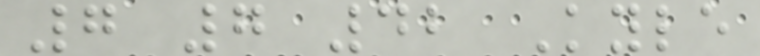7 7 42 Kyle
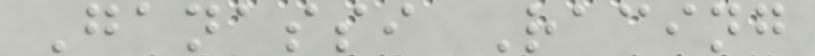Ganassi Racing
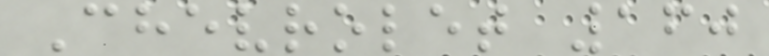Chevrolet 160
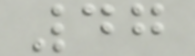47
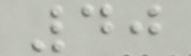40
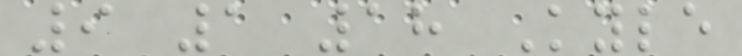9 1 18 Kyle
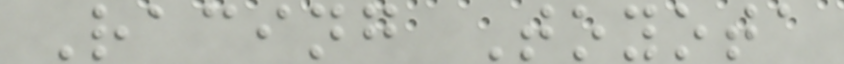Racing Toyota
